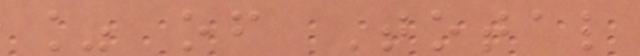% of Total
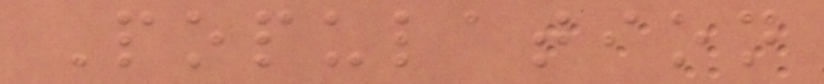Population
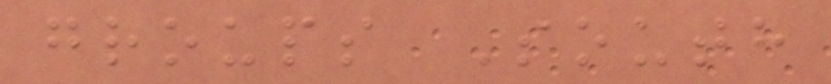groups South
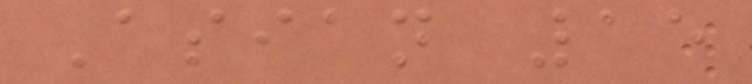Asian 15
